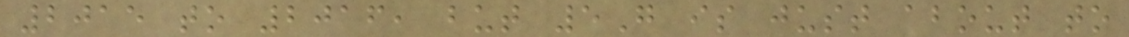2015 to 2016, but 5G is just about to
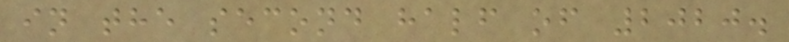in the second half of 2020.
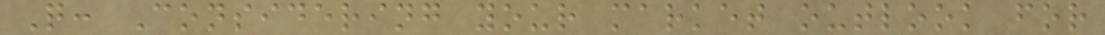Q: Considering your market outlook for
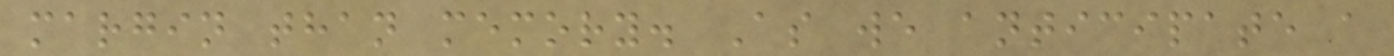margin than memory. As we anticipate a
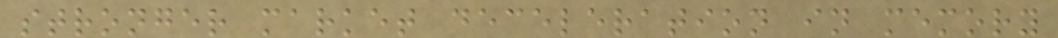stronger market deceleration in memory
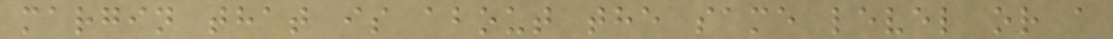margin that is about the same level or a
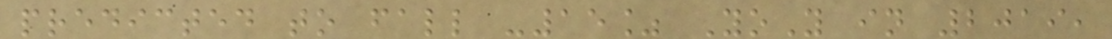predicted to fall -15% YoY in 2019,
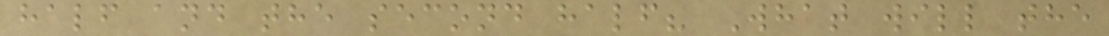half and the second half? What will the
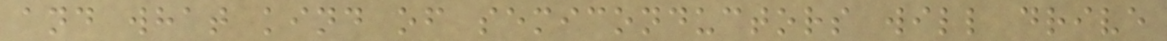and what kind of semiconductors will drive
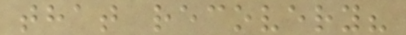that recovery?
